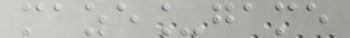maze_game
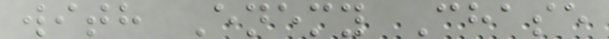with Enemy Chase
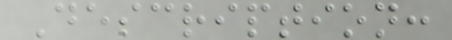Description:
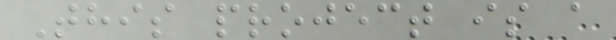This project is a
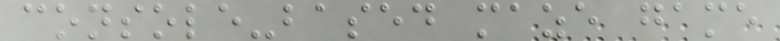console-based maze game
